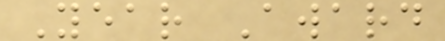Year Award
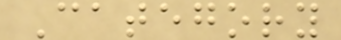Category
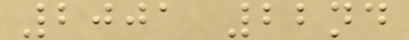2001 22nd
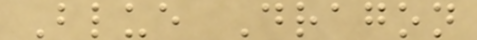Blue Dragon
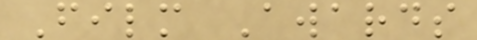Film Awards
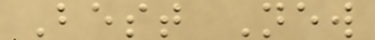Best New
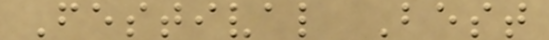Festival Best
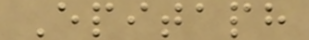Epitaph
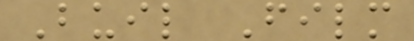Buil Film
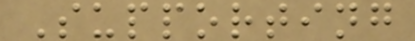Supporting
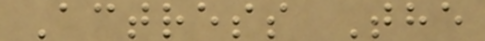Actress The
